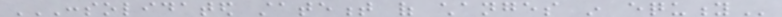CONSOLIDATED STATEMENT OF CHANGES IN EQUITY
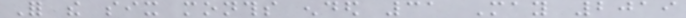For the six months ended 31 May 2019
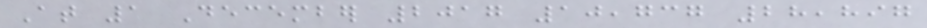At 1 December 2017 10,737 28,897
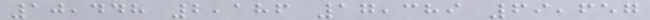10,448 2,186 17,389 69,657
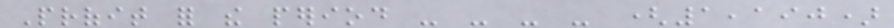Profit for the period - - - - (1,190)
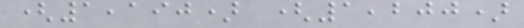(1,190) (1,200)
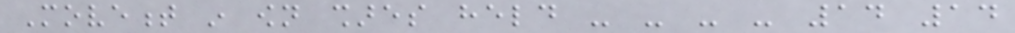Movement in own shares held - - - - 14 14
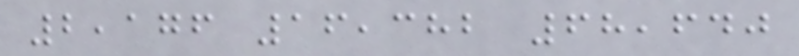2,176 16,382 68,640
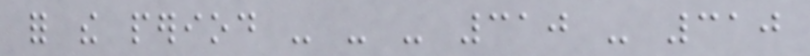for the period - - - 310 - 310
